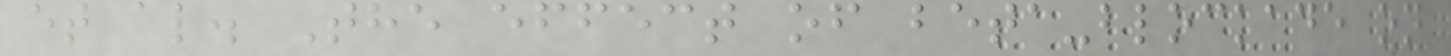et al. The effect of beta-blockade on
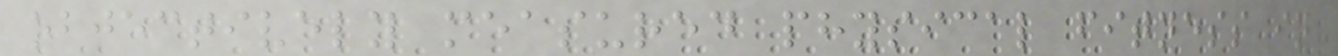objectively measured physical fitness in
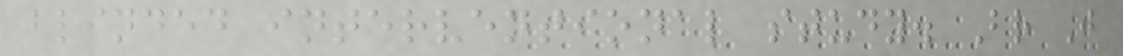blinded interventional study. Br J
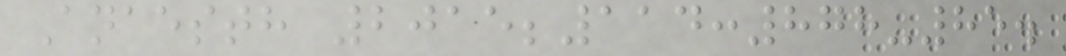Anaesth 2015;114:878-85.
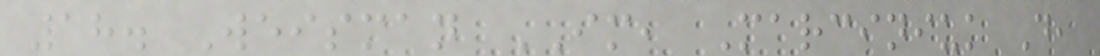18. Weisman IM, Marciniuk D,
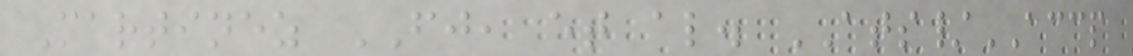Martinez FJ, et al. ATS/ACCP
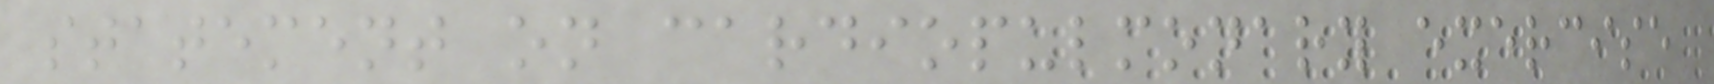statement on cardiopulmonary exercise
